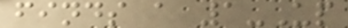finds a 1-Up
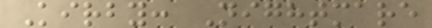Kirby: Nightmare
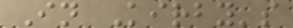In Kirby's
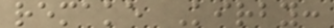remake Kirby:
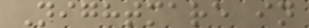Nightmare in
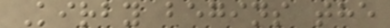Kirby begins the
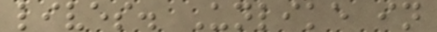lives. Unlike in
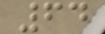64
